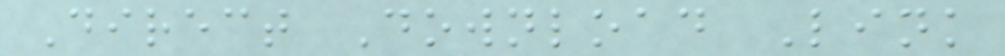Direct Download Link
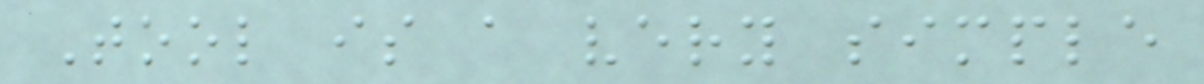Tool is a very simple
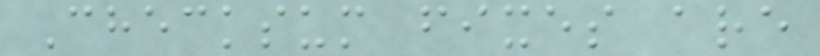Checksum fixes are
